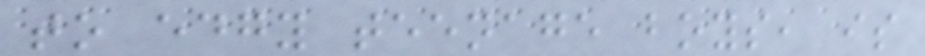to edgy teenage boys, is
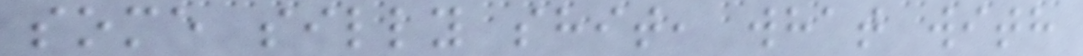some silly shit, what with
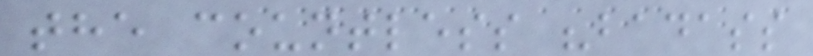the countless "badass
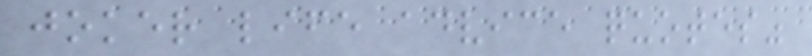joker life advice quotes"
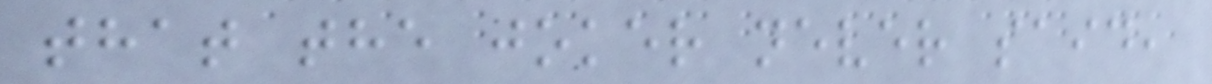that the joker never said,
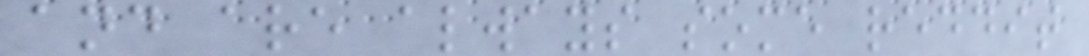and are always some reddit
